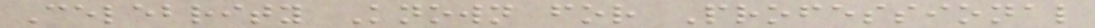Celebrity Known for Professional
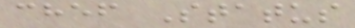chef Status
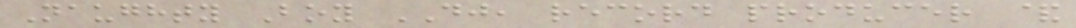Naughty Boy DJ, record producer &
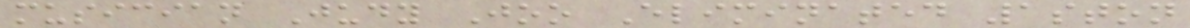musician Judy Joo Eliminated 1ston
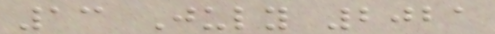13 July 2021
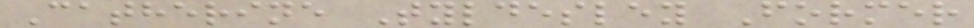Catherine Tyldesley Former
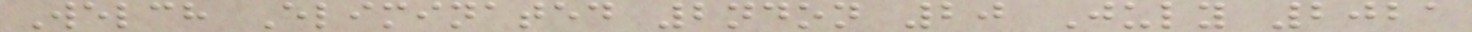Welch Eliminated 2ndon 20 July 2021
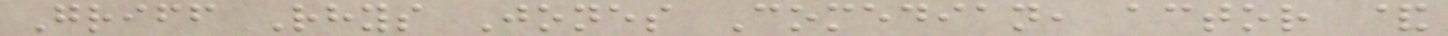Griff Rhys Jones Comedian, actor &
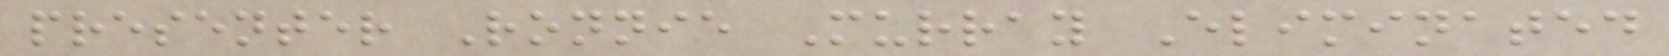presenter Ronnie Murray Eliminated
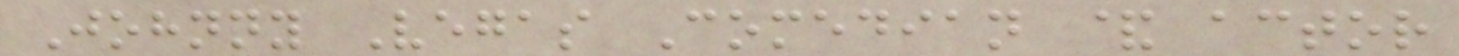Johnny Vegas Comedian & actor
